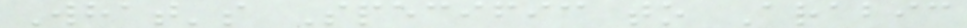What's Specific to Arabic
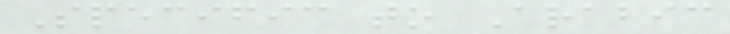Specific to Arabic
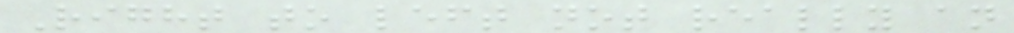Right to left not really an
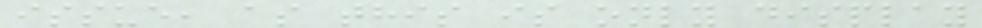issue, as this is only display
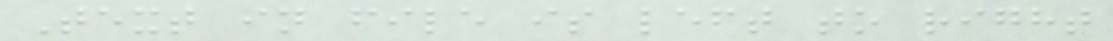Text in file is left to right
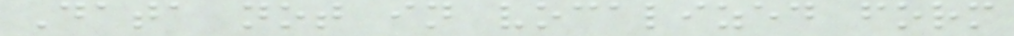Data not in vocalized form
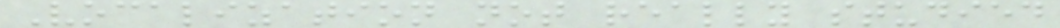Vocalization not really studied
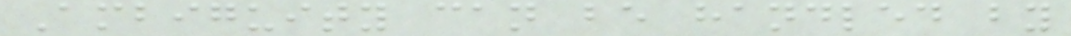Ambiguity can be handled by
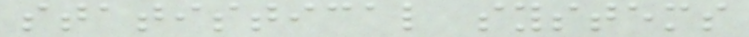statistical systems
